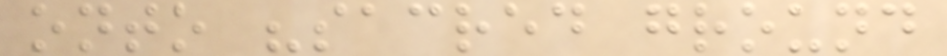onto "sacred ground
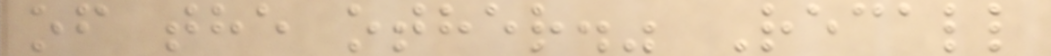of the other." Recall
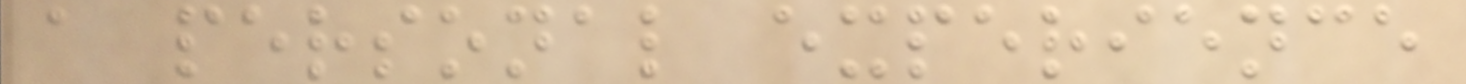a personal experience
